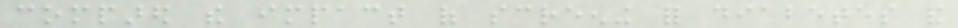compared the impact of screening for diabetes and
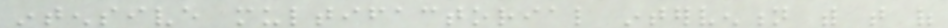intensive multifactorial intervention with that of
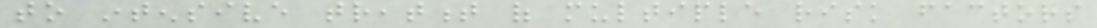to intensive treatment of multiple risk factors
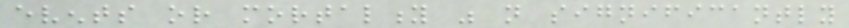events or mortality was not significantly
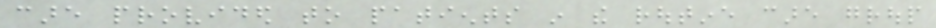care provided to patients in the routine care group
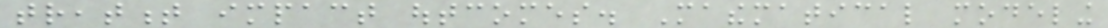treatment impact outcomes. Mathematical modeling
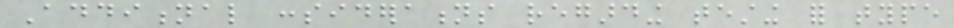Additional considerations regarding testing for type
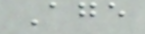Age
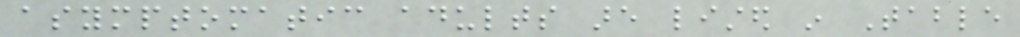asymptomatic adults are listed in Table
